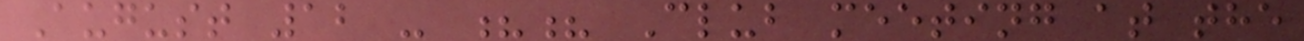August 12 - ?? Club meeting at the
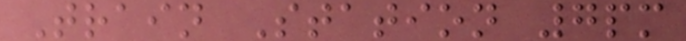Train Station 7pm
